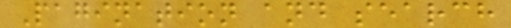Pagination and search
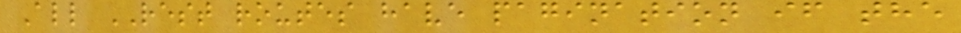All REST routes have pagination if the
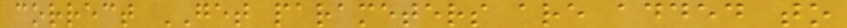correct GET parameters are added to
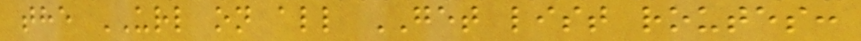the URL on all GET list routes:
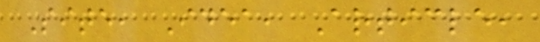Site, Idea, Article,
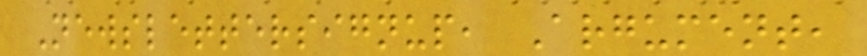Newslettersignup, Argument,
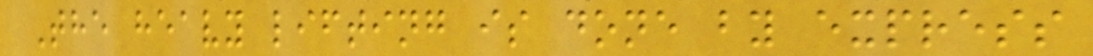The heavy lifting is done by express
